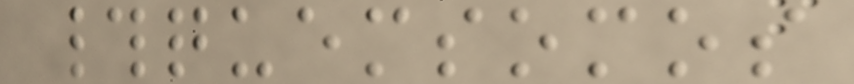#quemsomos
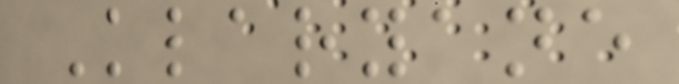Klaryane
